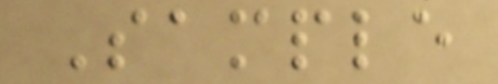Sample
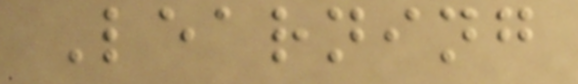Learning
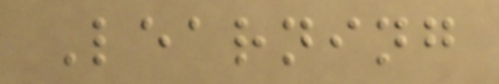Learning
